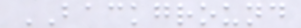BACKGROUND
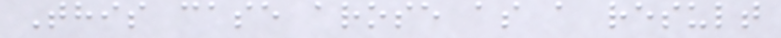This case arose as a result
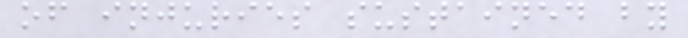of injuries sustained by
